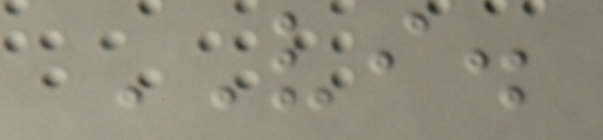VI.
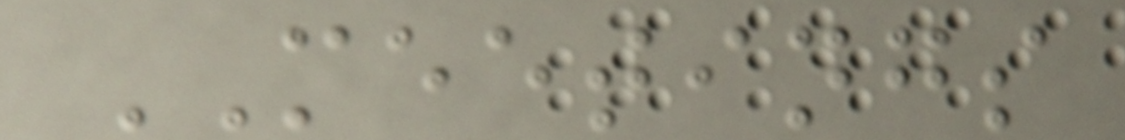MEETINGS
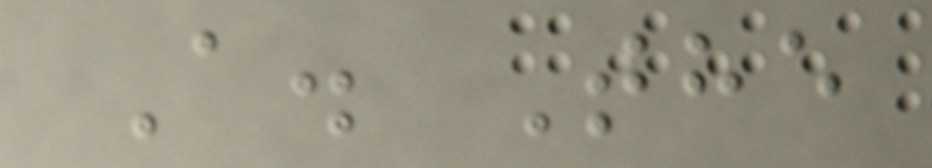A. The
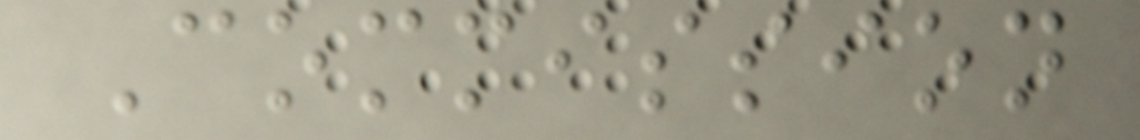Commission
